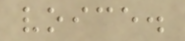voice.
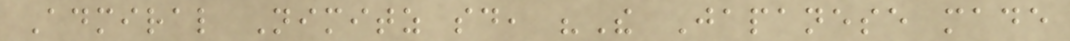Admiral Nimitz said, "The Japanese made
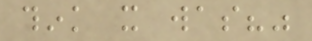think it was?"
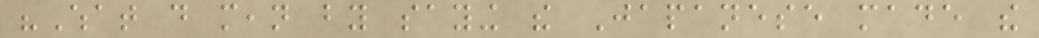"What do mean by saying the Japanese made the
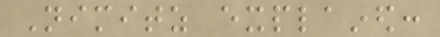Nimitz explained:
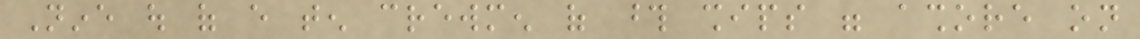Nine out of every ten crewmen of those ships were ashore on
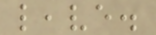leave.
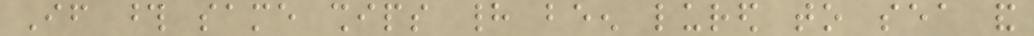If those same ships had been lured to sea and
